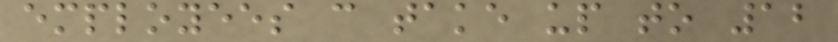employees can take up to 12
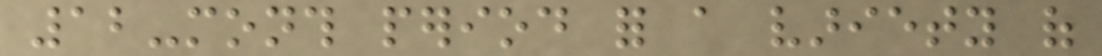12-month period for a variety of
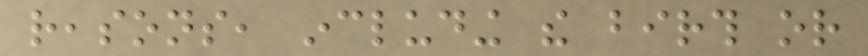reasons, including the birth or
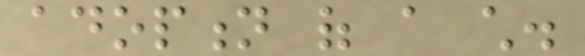adoption of a child.
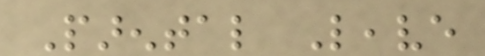Parental Leave
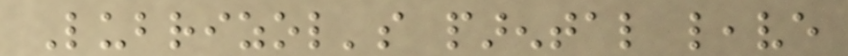Lubrizol's parental leave
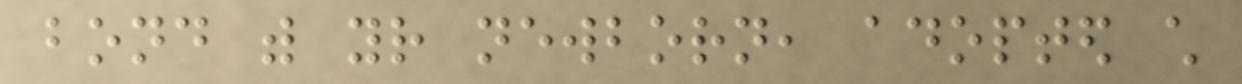bond with your newborn, adopted child
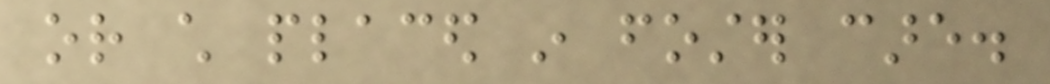or child placed in foster care.
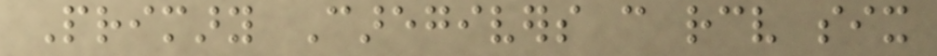Primary Caregivers can receive six
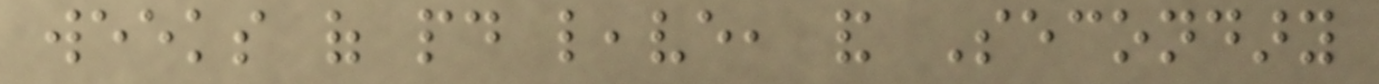weeks of paid leave, and Secondary
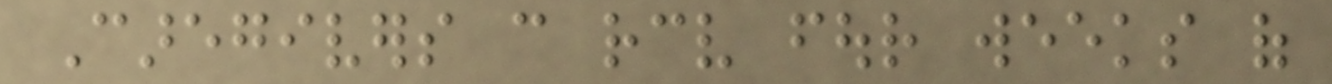Caregivers can receive four weeks of
